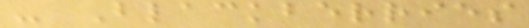- Blackberries
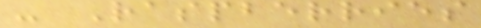- Raspberries
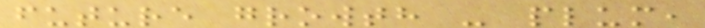future growth - plum,
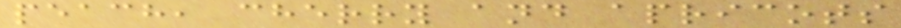peach, cherry and apricots
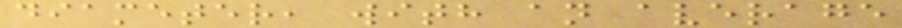diameter, with an average
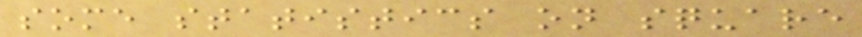some statistics on square
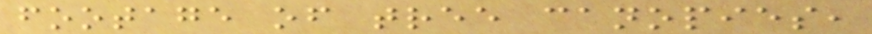footage of tree canopies,
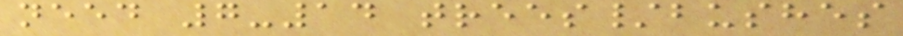need 7-14 trees/bushes
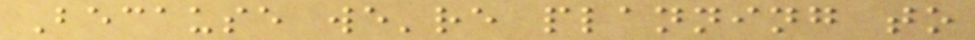Because we're planning to
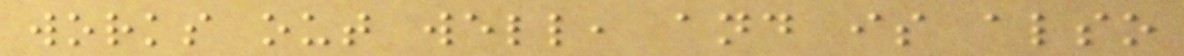works out well, and is also
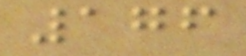176
